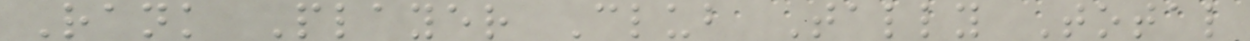Rank Player Club Tally Total
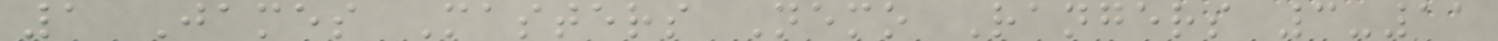1 James Masters Nemo Rangers 3-11
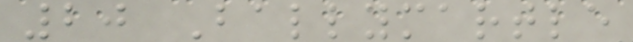20 Ballymartle
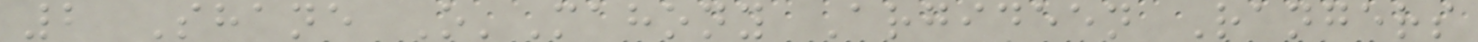2 Shane O'Mahony Argideen Rangers
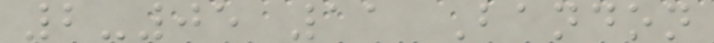2-05 11 Bandon
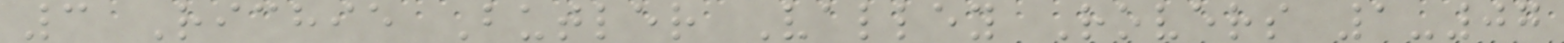3 Richie Butler Valley Rovers 1-07
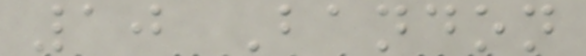10 Bandon
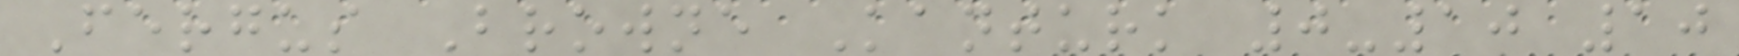Fergus Browne Kanturk 0-10 10
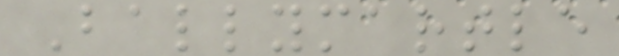Ballymartle
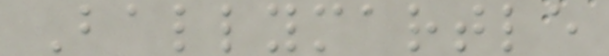Ballymartle
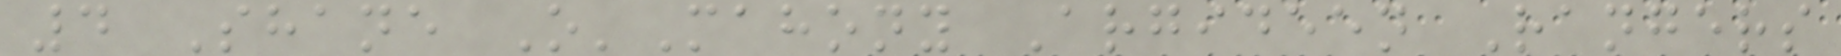4 Shane O'Mahony Argideen Rangers
